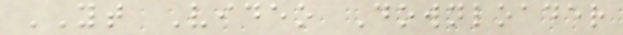YT Video Downloader
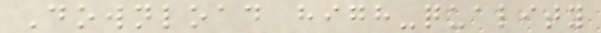Download high-quality
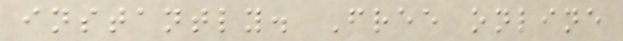instantly. Free online
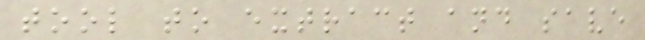tool to extract and save
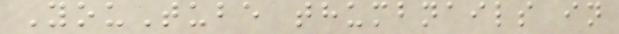YouTube thumbnails in
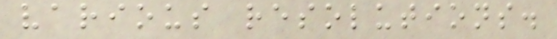various resolutions.
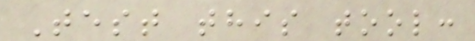Test this tool:
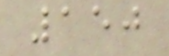150
